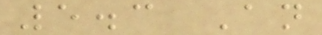5.3 An
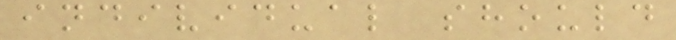individual should
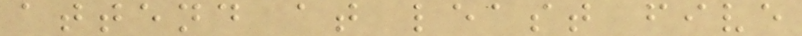attend at least five
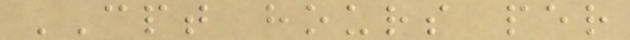CPT hours per
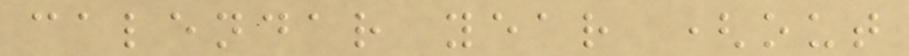calendar year (out
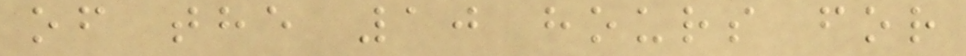of the 10 hours for
